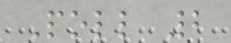Poll 2
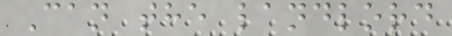Can the landlord
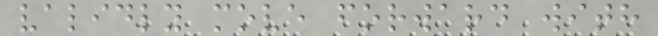validly move forward with
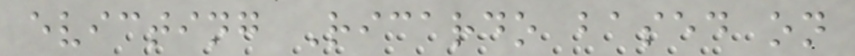evicting Ricardo based on
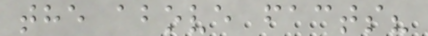the above facts?
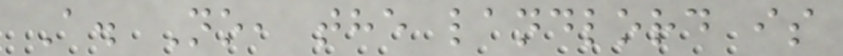A. No, the landlord is
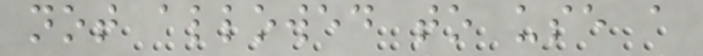not allowed to use a
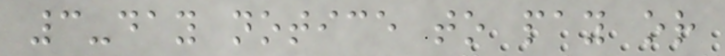3-day notice to pay or
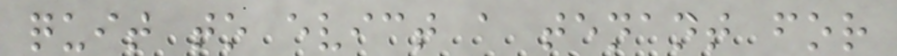quit to evict a tenant for
